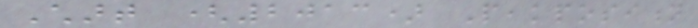Chart (2013) Peakposition
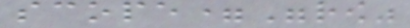scope="row"
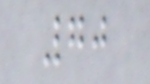70
